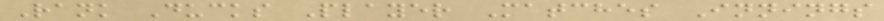Rank Ducks Player Matches Innings
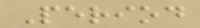Period
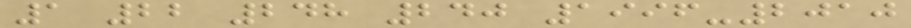1 22 248 240 1996-2010
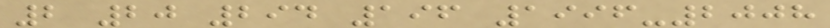2 20 294 196 1996-2008
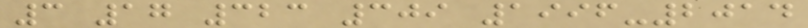3 17 323 309 1996-2014
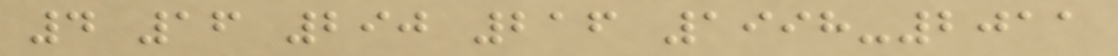4 16 290 216 1998-2011
